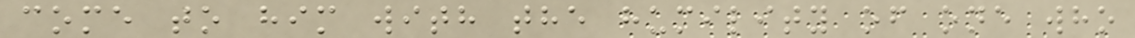come to him with the humility of one who
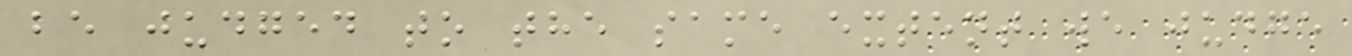be judged to the same extent we judge
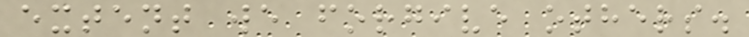extent we forgive others.
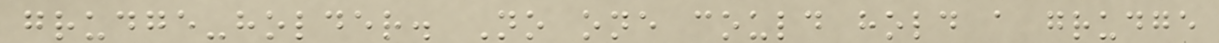grudge-holder. No one could hold a grudge
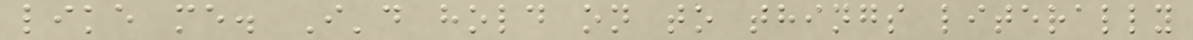like me. I'd hold on to things literally
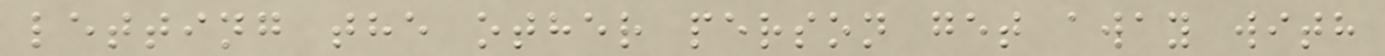letting the other person get away with
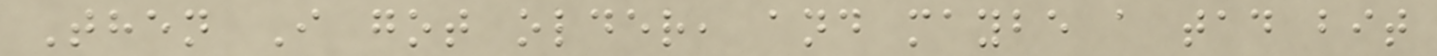Then I got older, and maybe a tad bit
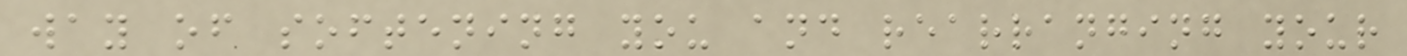way of softening you and rearranging your
